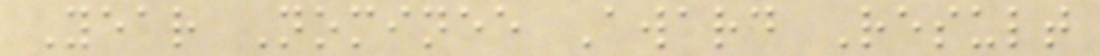Year Nominee Award Result
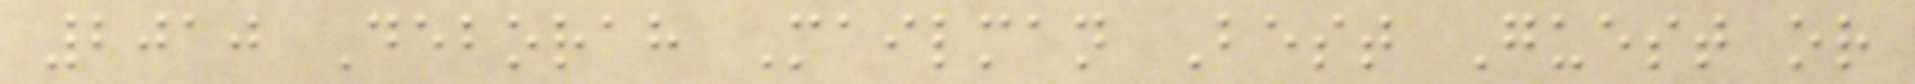2010 Deborah Mailman Best Guest or
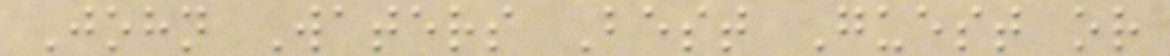John Waters Best Guest or
